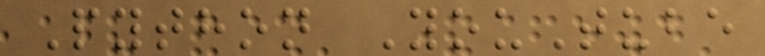Python YouTube
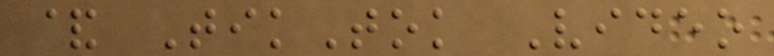& TikTok Video
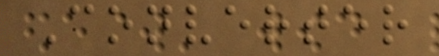Converter
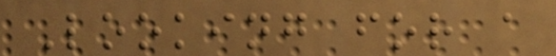Looking for a
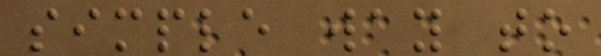simple way to
